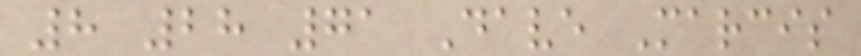8 28 71 Dave Marcis
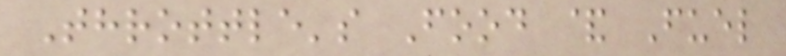Throttle's Food & Fuel
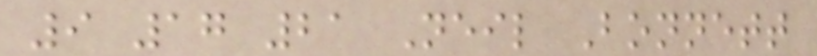9 17 21 Neil Bonnett
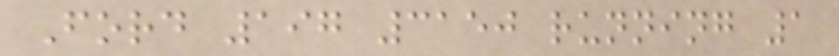Ford 197 3150 running 1
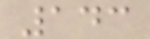143
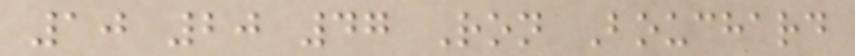10 20 47 Ron Bouchard
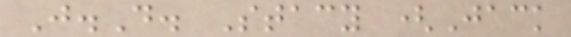J.D. Stacy (Jack
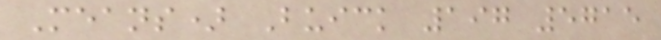Means) Buick 197 5715
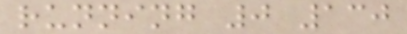running 0 130
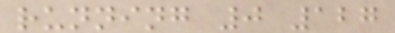running 0 127
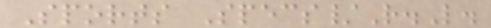Sports Specs/R.L.
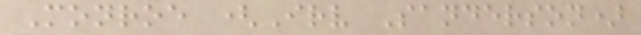Monroe (Irv Sanderson)
